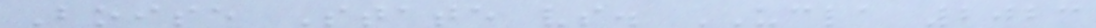Boise State vs. UCLA 2023
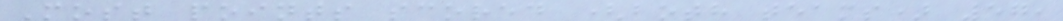Most points scored (both teams) 57,
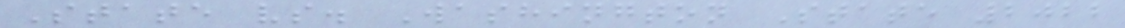State vs. Washington State 2022
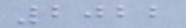2022
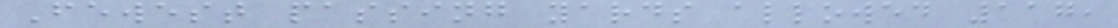Fewest passing yards allowed 117,
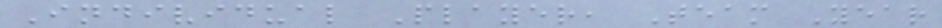Individual Player, Team Year
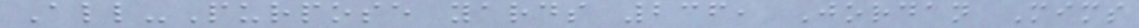All-Purpose yards 236, Jordan Mims
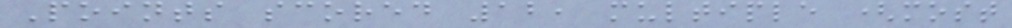Points scored 12, multiple (most
